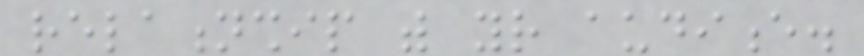relationship with your audience.
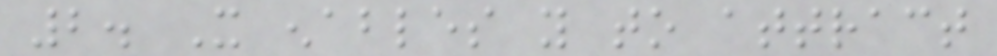2. It enables you to attract
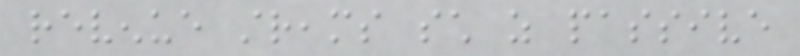revenue streams such as passive
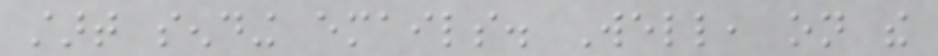start sending emails. Well, on the
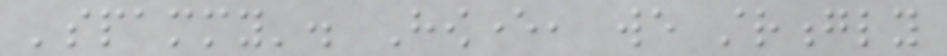'spammy'. However, we strongly
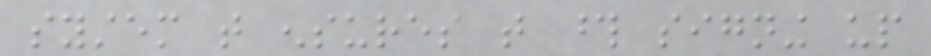system that ensures that those signing up
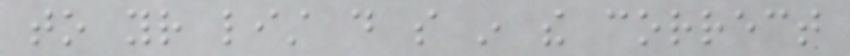to your list do so in the correct
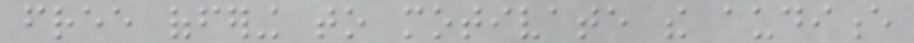free offering to motivate the audience
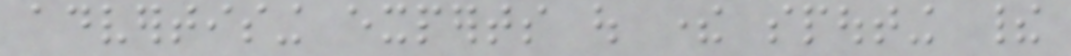advertising experts out there spouting their
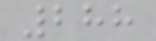288
